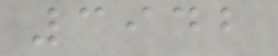3942
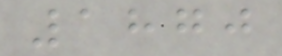1870
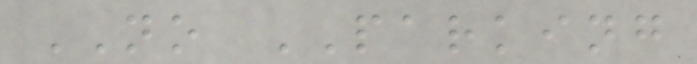NO PARKING
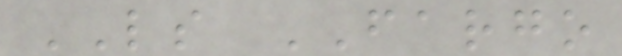LS FARGO
